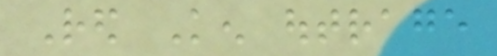Red Ken outrage
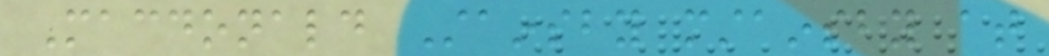Macdonald Stainsby mstainsby at
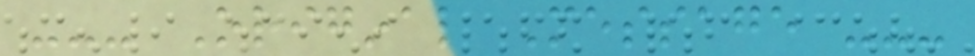--- Original Message ---
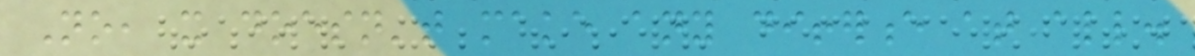No, it doesn't make any difference at all.
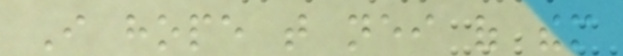I hope that neither of them
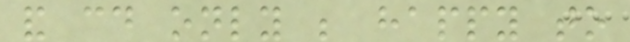and could only be happy to
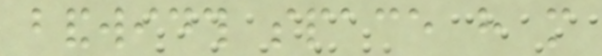bandwidth space have more
